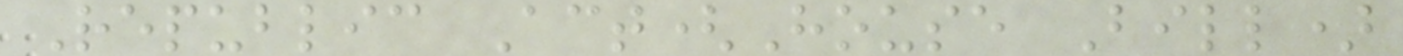Republic Act(House Bill)
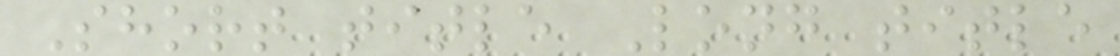Short title Long title
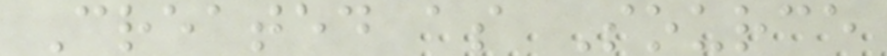Created as Source
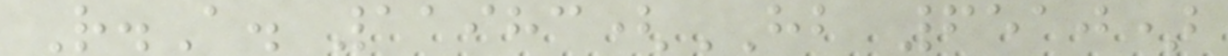R.A. 11983(HB 6510)
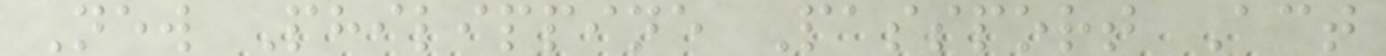New Philippine Passport Act
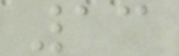13
